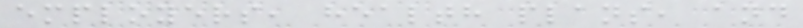employers, health plans, and
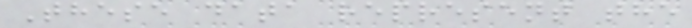These data represent the
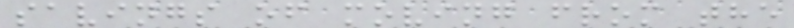savings of moving from the
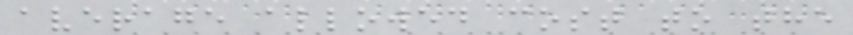average allowed cost to the
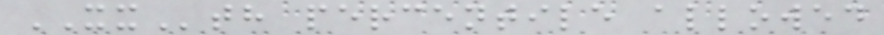XXth percentile allowed
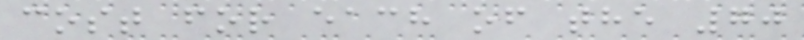cost for each of the 70
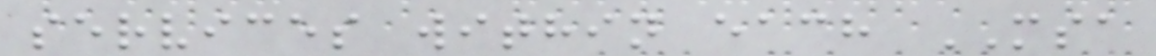services within each MSA
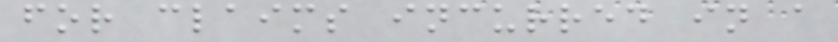for claims incurred in a
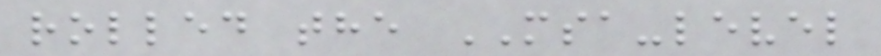rolled the MSA-level
